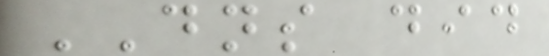DNS did
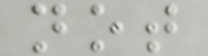not
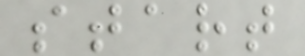start
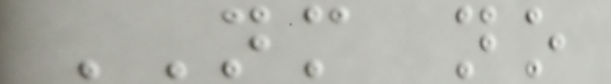NM no
